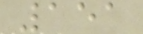151
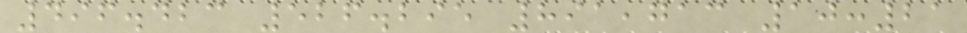496.423 526.295 891,713 10:21
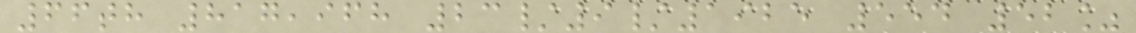66th 817,968 23/9/1925 554 52%
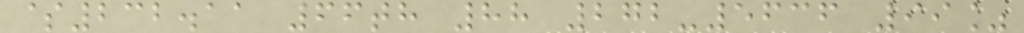$232.11 66th 88 272-5636 99%
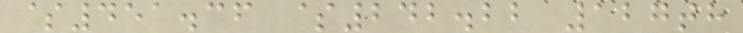$451.36 $242.22 127th
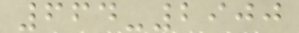664-2900
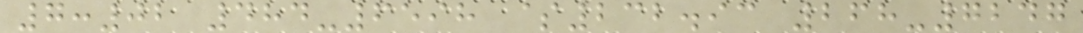7:02 484-6598 $232.93 268-7247
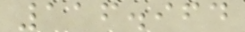116.964
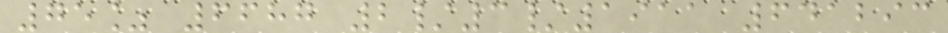75% 6687 2/3/1911 641293
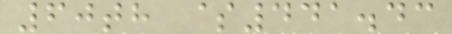60th $441.43
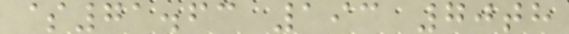$71.63 193 70th
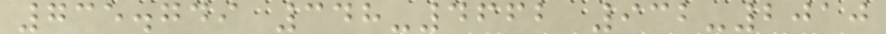735.749 348-4662 932-2010
